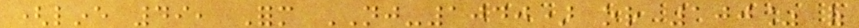(line 49, Form NJ-1040) or 100% of
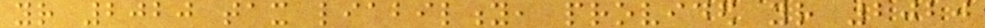your 2020 tax liability, provided your 2020
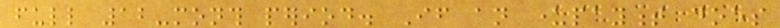full 12-month period. If an underpayment does
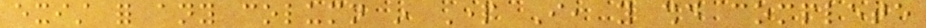exist for any column in Part I, you should complete
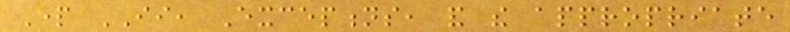Part II, Exceptions, and the appropriate
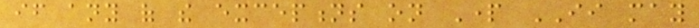if any of the exceptions on Part II may
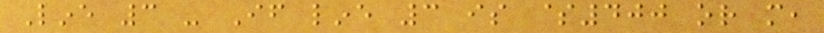Line 3 - If line 3 is $400 or more,
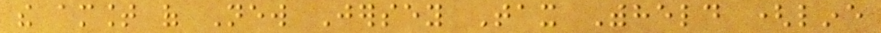the amount of New Jersey Tax Withheld (line
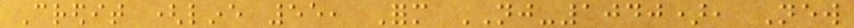Credit (line 55, Form NJ-1040), New
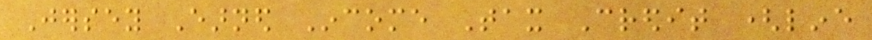Jersey Earned Income Tax Credit (line
